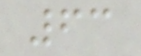63
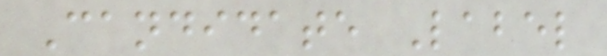Candidate Label
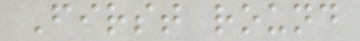First round
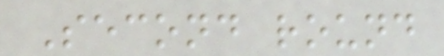Second round
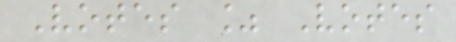Votes % Votes
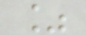%
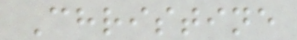Christine
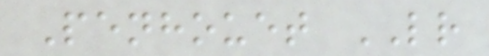Penhouet LR
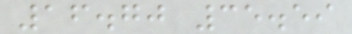16.70 35.59
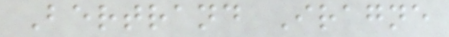Bertrand Iragne
